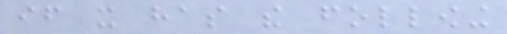if it has the following
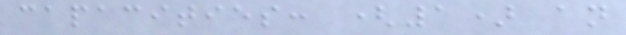capacities: (1) an
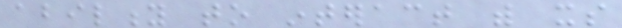ability to interact with its
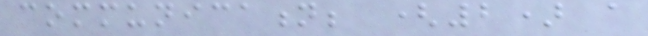communication; (2) a
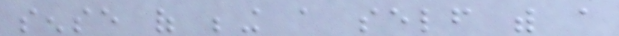sense of being a self with a
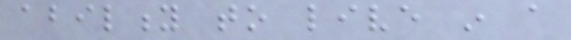ability to live in a
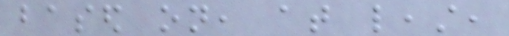based on, at least,
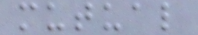mutual
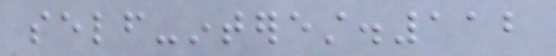self-interest.112
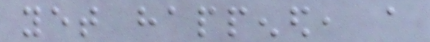yet happened, a
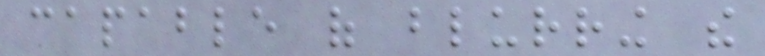capable of blurring the
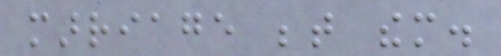marriage between them.
